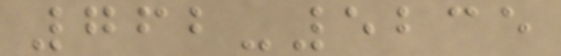762-5235
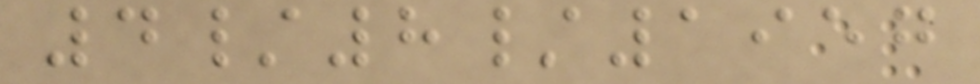4/8/1957
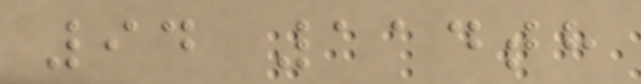94 114th
